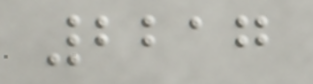2217
